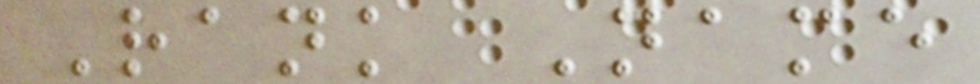Rank Name
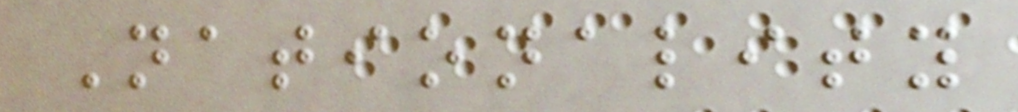Nationality
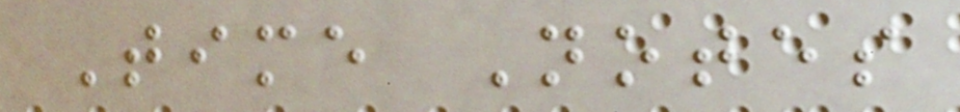Time Notes
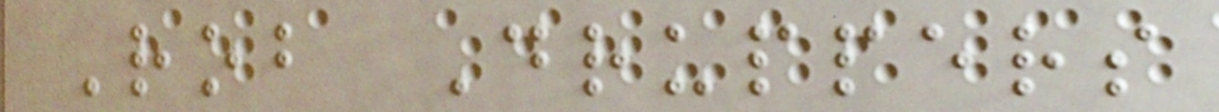Rob Druppers
